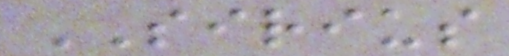SIRIUS
